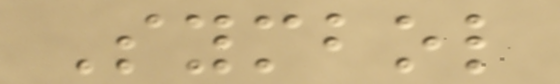Symbol
